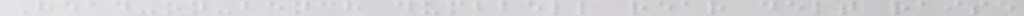Head-on-bench dumbbell rear delt raise
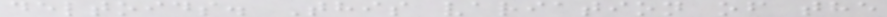deltoids. This variation of the
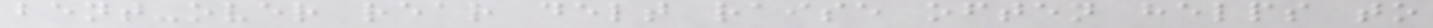bent-over rear delt raise often helps to
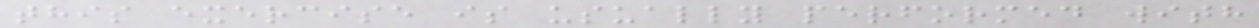this exercise is usually performed with
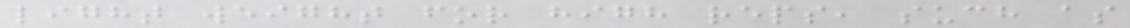light weight for high reps, such as
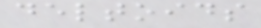deltoids
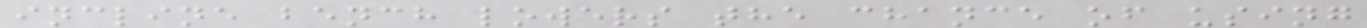incline bench lowers the chance of using
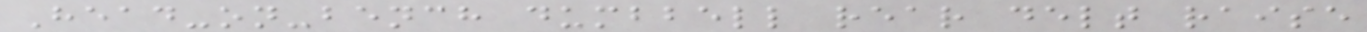Head-on-bench dumbbell rear delt raise
